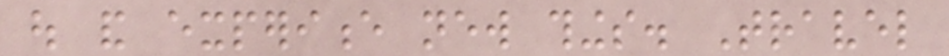out and experience new things. Travel
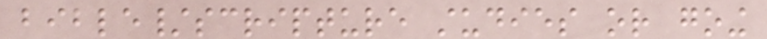bible/scripture studies or going
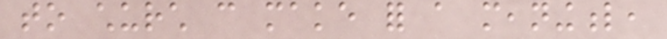to church can make for a meaningful,
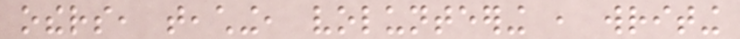others, teaching, volunteering , writing
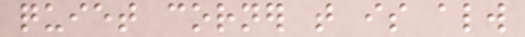quiet corner that is always
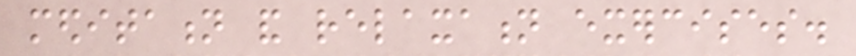meditation and relaxation exercises.
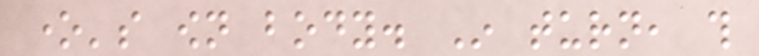one's own body. In turn, this
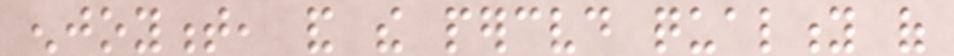enjoyment, and the perceived quality of
